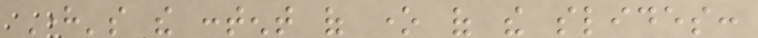Here's the content of one of the slides:
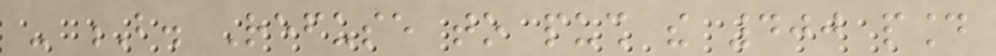- B. Refuse to push the 400 pound
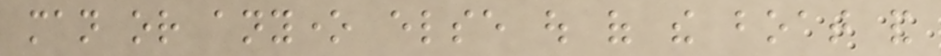man or anyone else out of the boat and
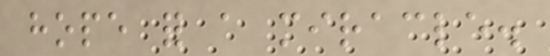hope for a miracle.
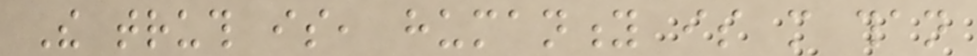The truth is, humanity is more than
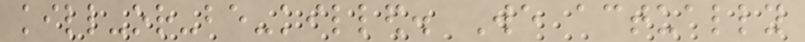kill-or-be-killed. We actually
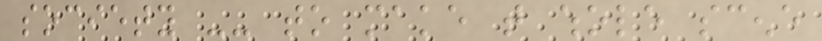society -- to make that whole scene
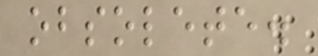obsolete.
